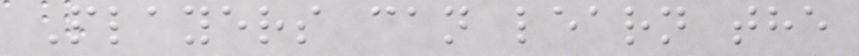Players can learn the
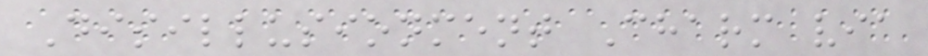Disillusionment Charm via
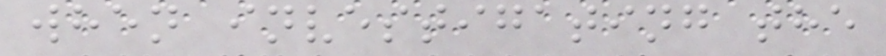when investigating the
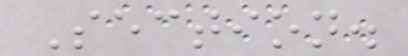Section.
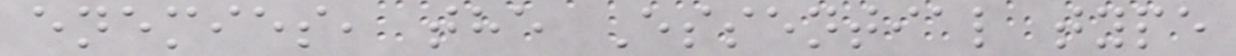enemies, the Essential type
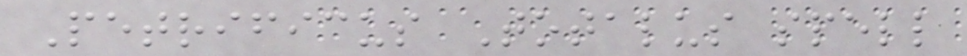Petrificus Totalus spell
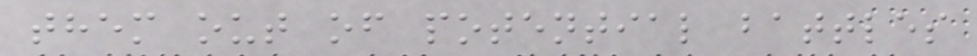them out of potential battles
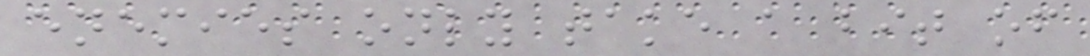enemies only take a bit of
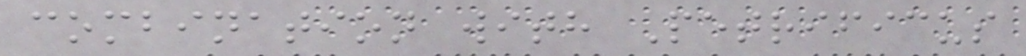combination with Petrificus
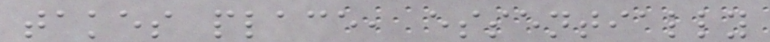takes place, essentially
